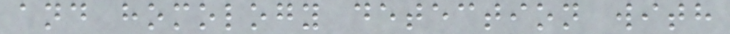and homology detection with
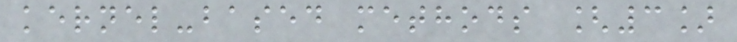kernel-based methods [3]
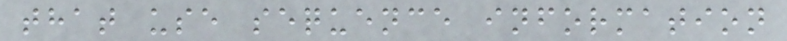that use sequence information
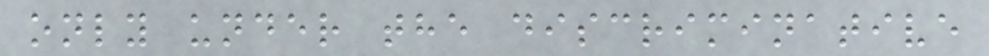only under the discriminative
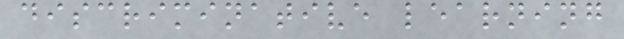discriminative learning
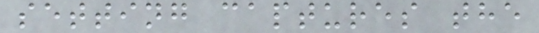setting captures the
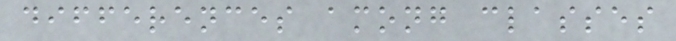differences among classes
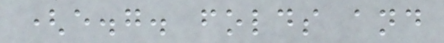(e.g. folds and
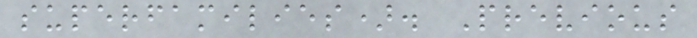superfamilies). Previous
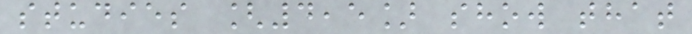studies [4,5] show that
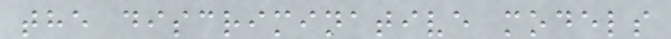the discriminative models
